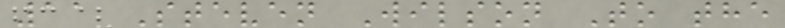11 Steven Wilson To the
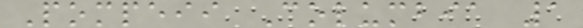Pompeii Columbia 1
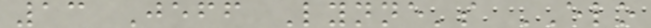13 Jeff Lynne's ELO
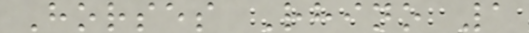Horses Rhino 1
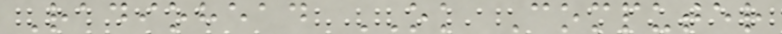Radiohead OK Computer
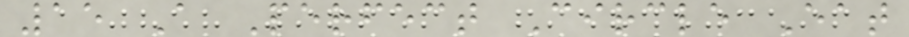15 A Perfect Circle Eat
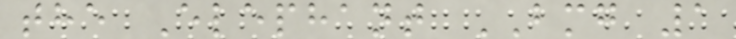the Elephant BMG 1
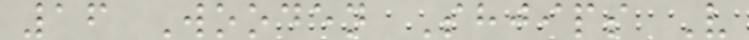16 Wooden Shjips V
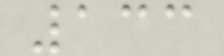133
